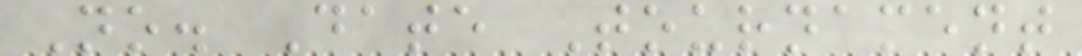No. Date Tournament
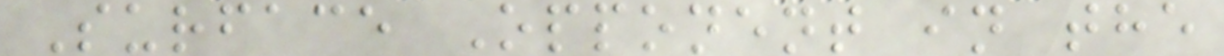Surface Opponent in the
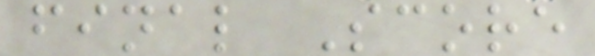final Score
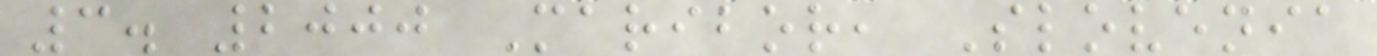3. 2000 Maribor, Slovenia
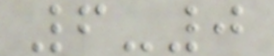6-0
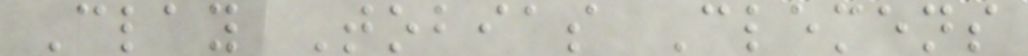Clay Tobias Clemens
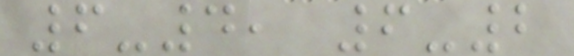6-4, 6-2
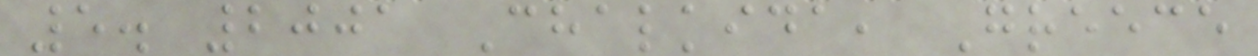5. 2001 Chalkida, Greece
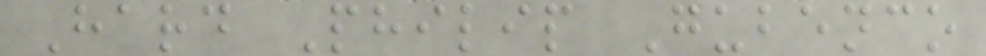Hard Philip Gubenco
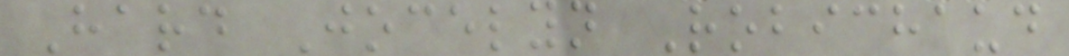Hard Jocelyn Robichaud
